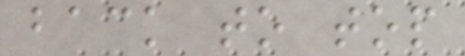back to top
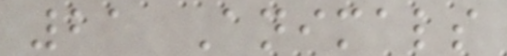21 Animals
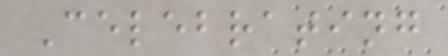Celebrating
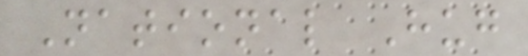National Hug
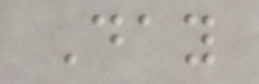Day
